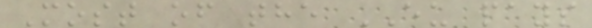Most of the EU pays
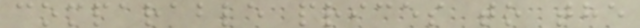comparable prices to the
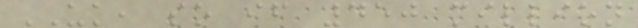UK, so if 450 million
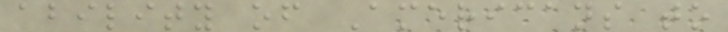ability of Americans to
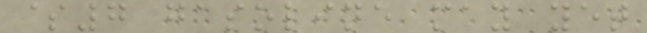$7 gasoline may yet
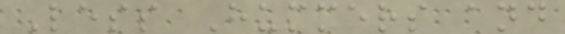Less Hummers and
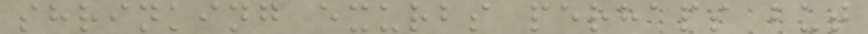shrinking exurbs perhaps but
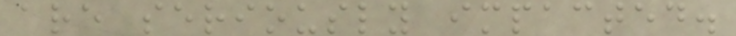are seriously impacted.
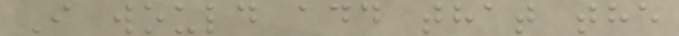I would add that the
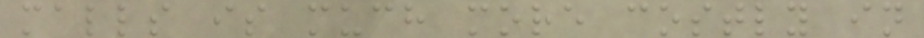malls is much more costly in
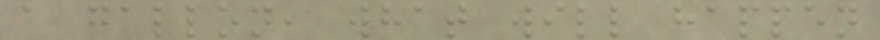a gallon, what will happen
